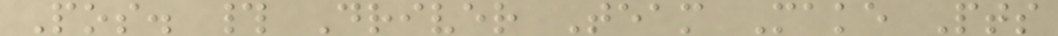Pos. # Driver Team Make Pts
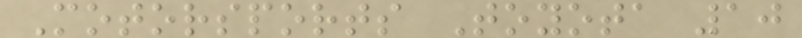Motorsports Toyota 10
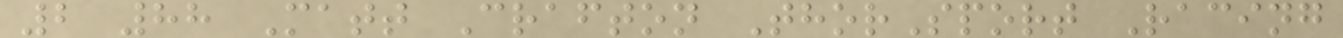2 88 Matt Crafton ThorSport Racing
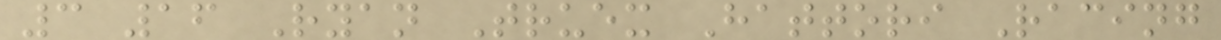3 16 Ryan Truex Hattori Racing
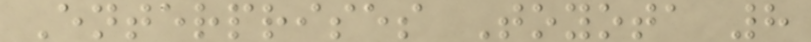Enterprises Toyota 8
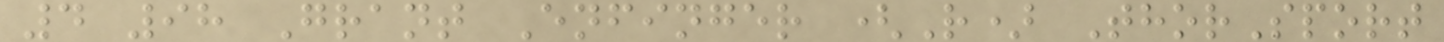4 98 Grant Enfinger (R) ThorSport
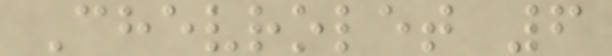Chevrolet 6
